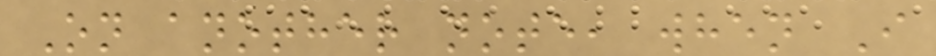On another note, when I
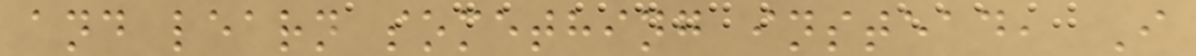and learn something instead, I
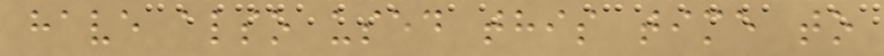have also used this time to
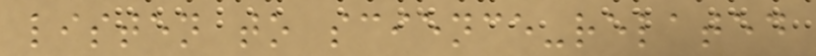listen to science-related
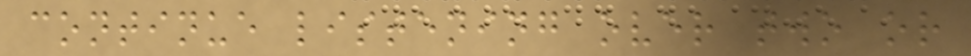continue listening over two or
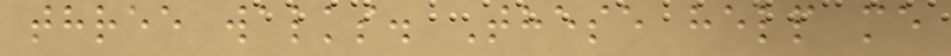three walks. These help me
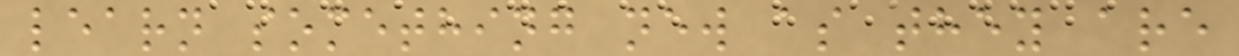learn something new as they are
